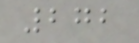272
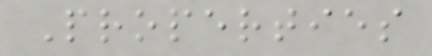Properties
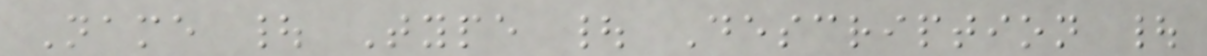Name | Type | Description |
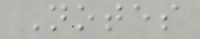Notes
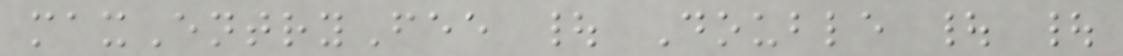maxEntryFee | Double | |
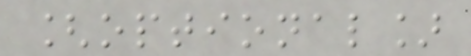[optional]
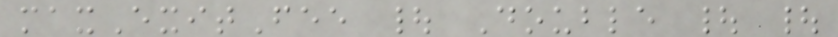maxExitFee | Double | |
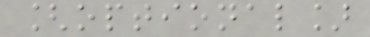[optional]
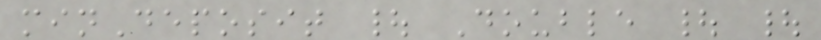minDeposit | Double | |
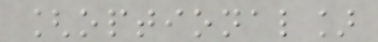[optional]
